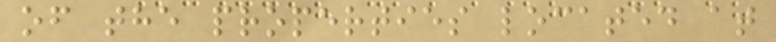of the properties located at
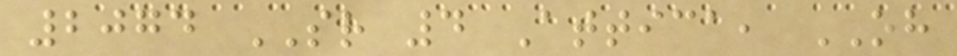2074 SR 4 Attica, OH
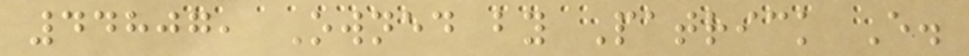44807, Owned by Patrick E.
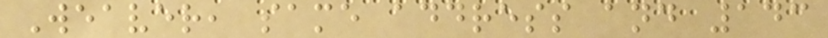Weaver, same address and 143
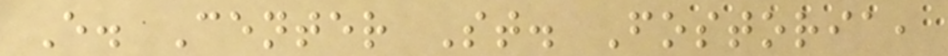E. Center St. Fostoria,
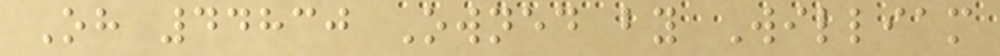Oh 44830 Owned by William
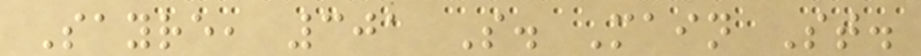Sayre, 301 S. Main St.
